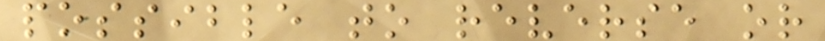possible to reverse or
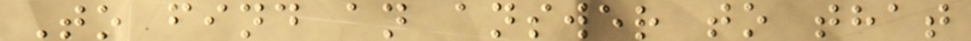To find an answer to that
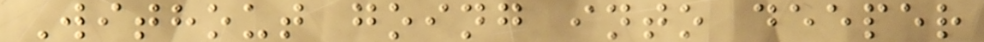Without going into deeper
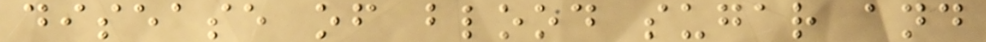disease of blood sugar and
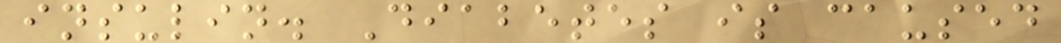insulin. Diabetes is caused
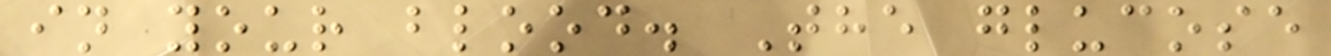in your blood. The glucose
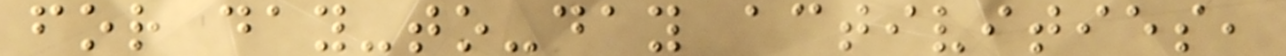for day-to-day activities,
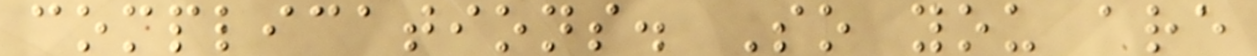complications. So you are
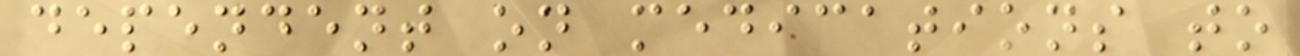dependent on medications to
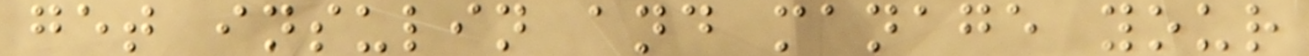get insulin and manage your
